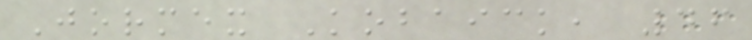Jormex Kobaick, 46
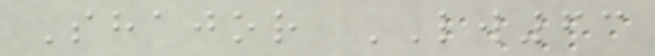Shajor LW63
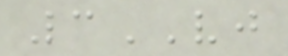3VJ
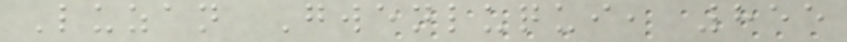Luzan Gwenluqui, 855
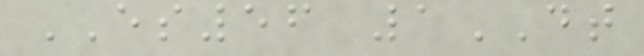ES56 1DT
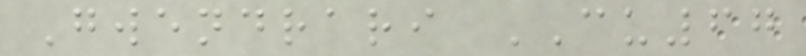Gwendrari CU67
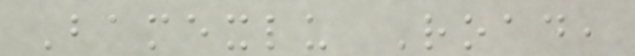Bamexlu Road,
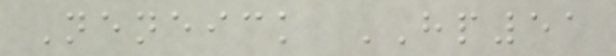Neneick HP51
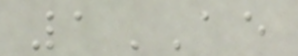1AE
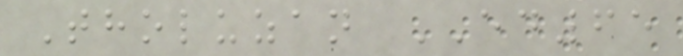Tholuzan ED65
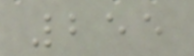255
